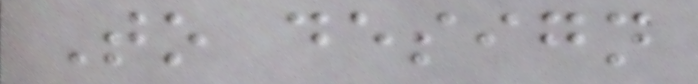To design
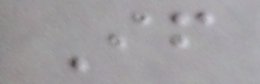If
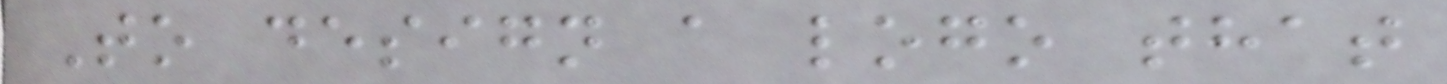To design a logo that
